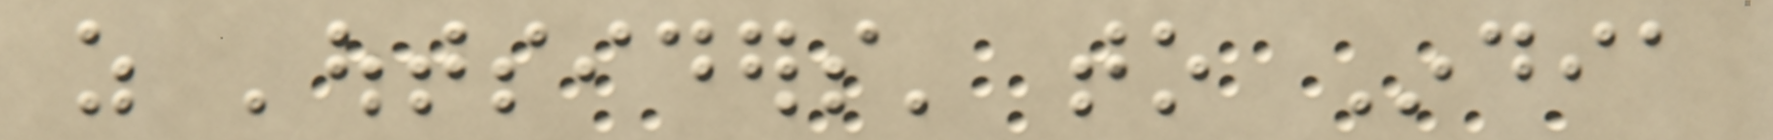as 'outsiders' to India
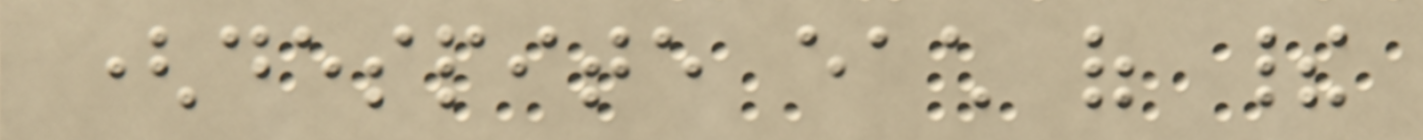(despite each of their
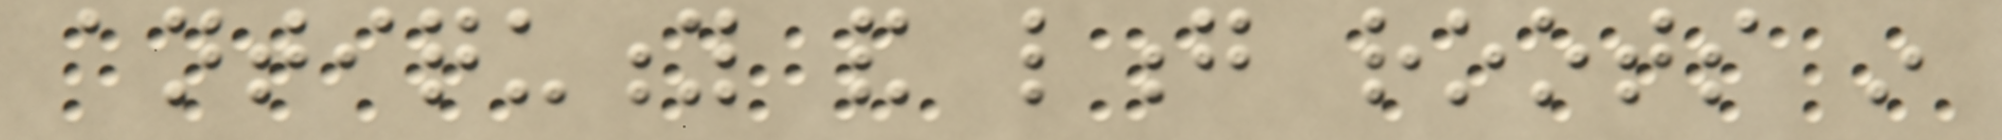antiquity and long roots in
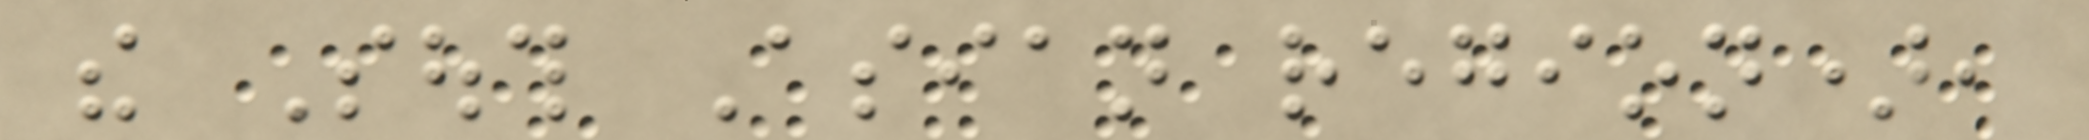the South Asian region),
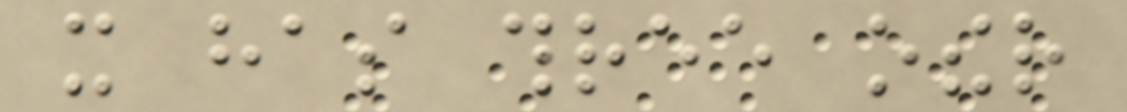it has three other
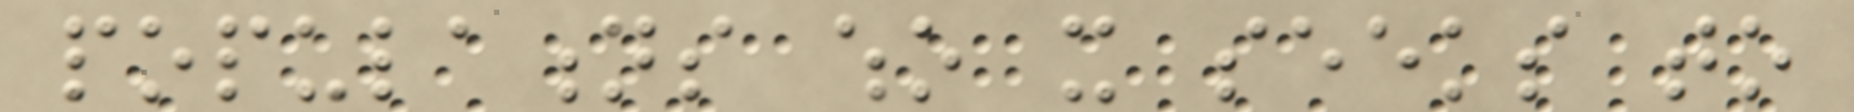populations who it seeks to
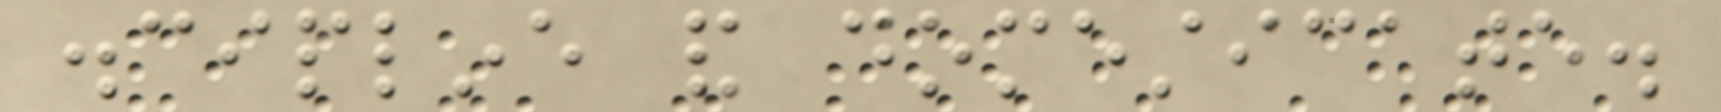discipline and domesticate.
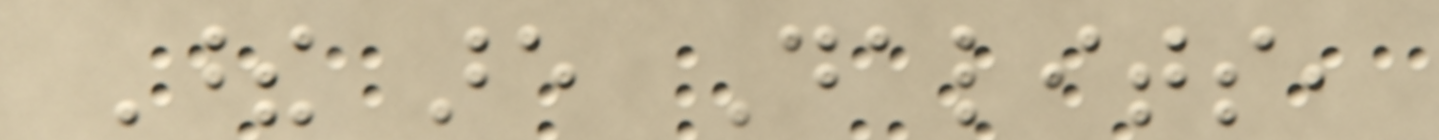These are Dalits,
